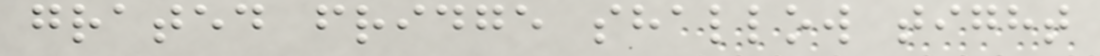grated fridge shallow tight
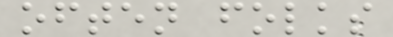often folks
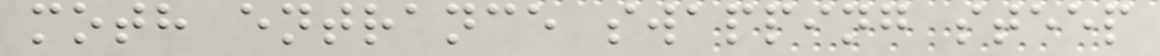moth entrance swapping steep
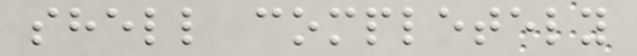shell completely
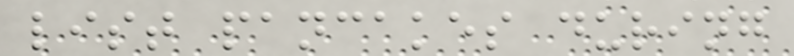list pancakes during
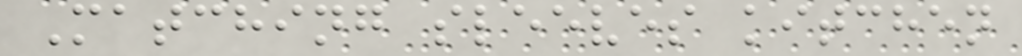Matching sleeves kitchen
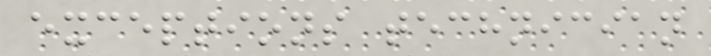exceptions technician
